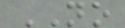NO
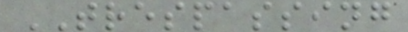TRESPASSING
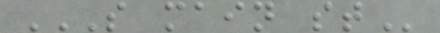S MAIN ST
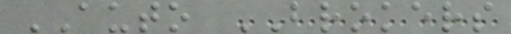AUTO BROKERS
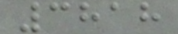3818
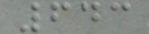643
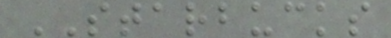STARBUCKS
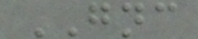GNC
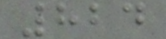824
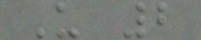U 2
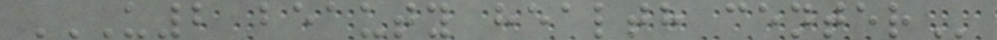U2 BEAUTY HEALTH CENTER
